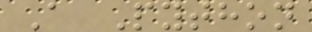A Python
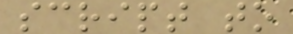script to
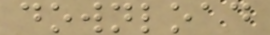download
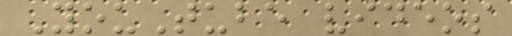YouTube videos
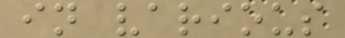in various
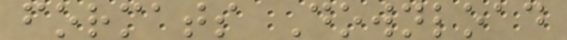formats Download
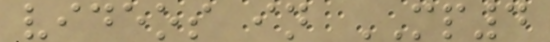videos in MP4
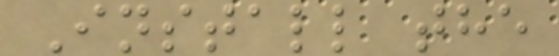Install the
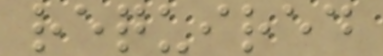required
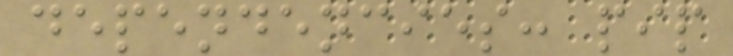dependencies: pip
